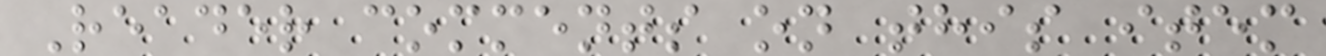Reader comments on this item
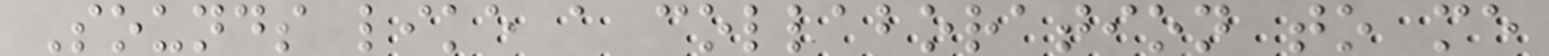Sounds like a collaboration to me
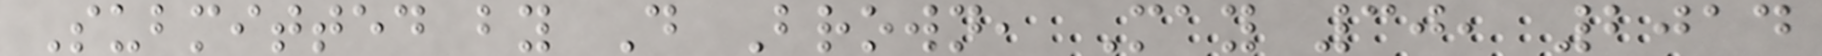Submitted by D Brown, May 30, 2014
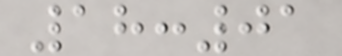18:01
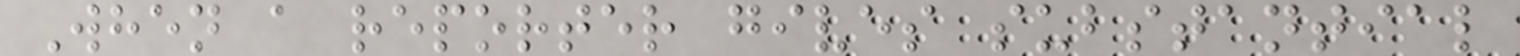When a reporter gives substantial
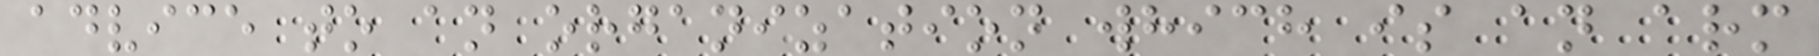advice to an organization which is an arm
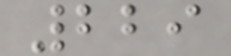229
